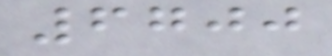6700
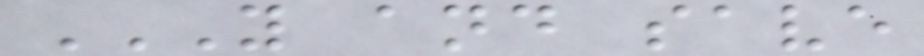Y AND SAVE
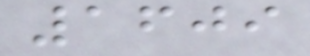1609
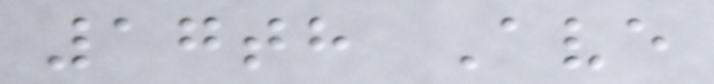17th Ave
